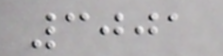3001
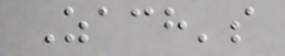Zach's
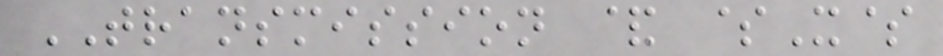TRANSMISSION & $X$
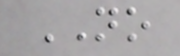NO
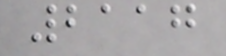2117
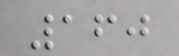160
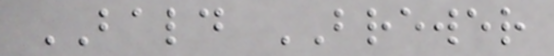BALD BREWER
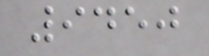9450
